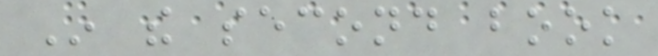In the second book
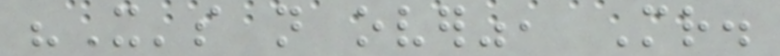"It's not over", Mr.
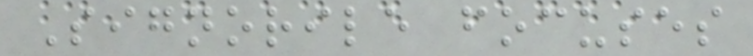Signorile focuses
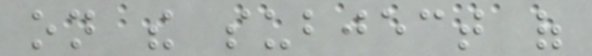on the subject of
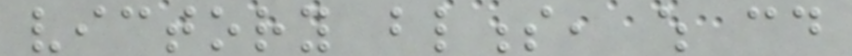victory blindness, which could
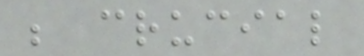be crucial
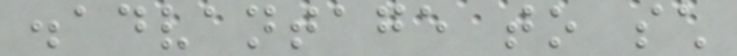disadvantage to such
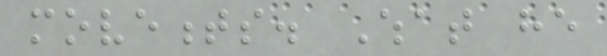movements. What he
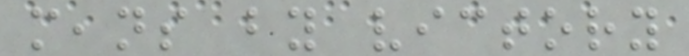means by victory
